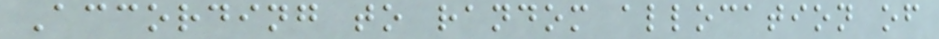According to random allocation of
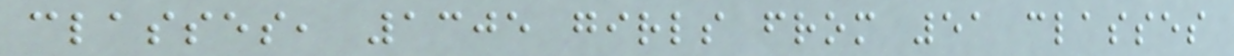classes, 1305 girls from 51 classes
